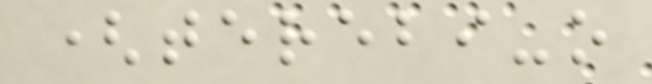(terebi-o
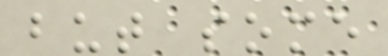but some
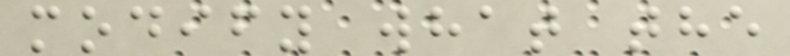modify what the
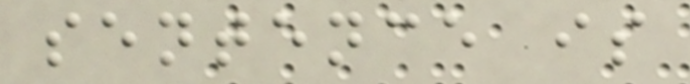sentence is
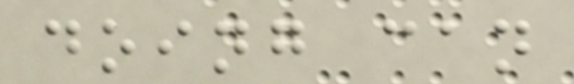doing can
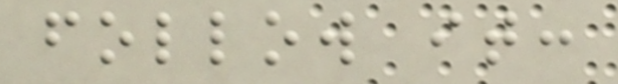follow it:
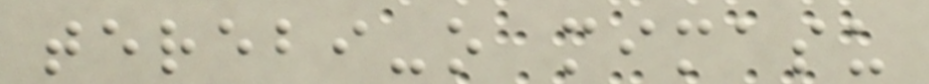terebi-o mimasu
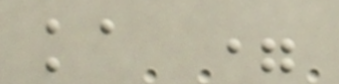ka =
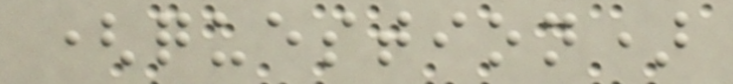(question)
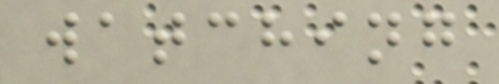watching
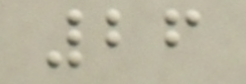26
